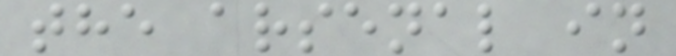the arsenal in
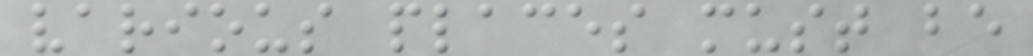various places must be
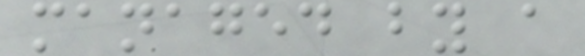managed by a
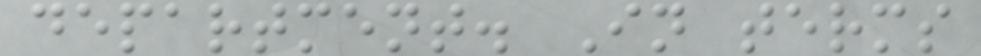department. In terms
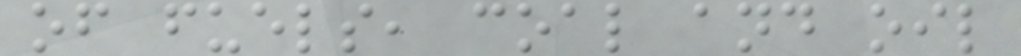of fuels, coal and oil
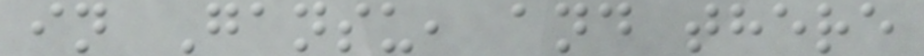in Gansu, and there
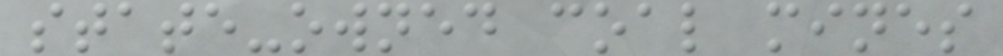state-owned coal mines
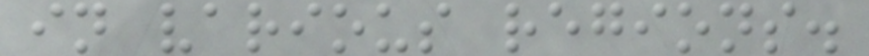in various regions.
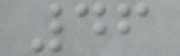46
